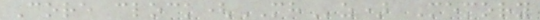Core clock(MHz) Memory
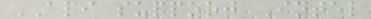API support Intel
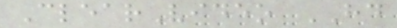ClearVideo HD
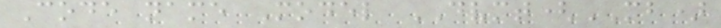Code name Model DVMT(MB)
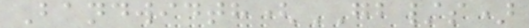Bandwidth(GB/s)
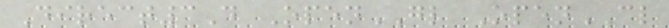Direct3D OpenGL OpenCL
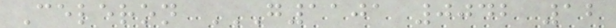Celeron G1101 0042 12
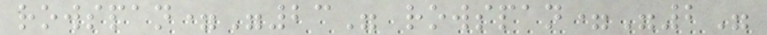rowspan="23" rowspan="2"
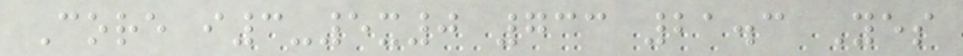Core i3-5x0 733 21.3 Yes
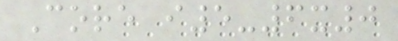Core i5-6x0
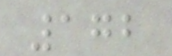172
